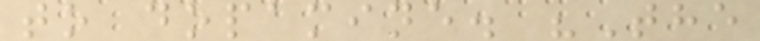to dopamine. "The
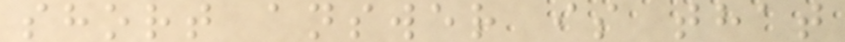short answer is that
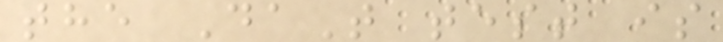the DaT test is
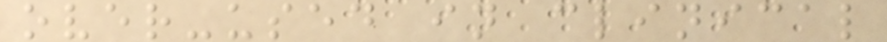over-used in clinical
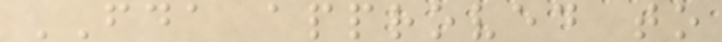FDA approved to
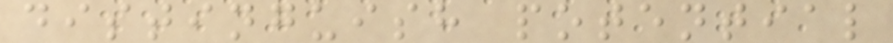distinguish potential
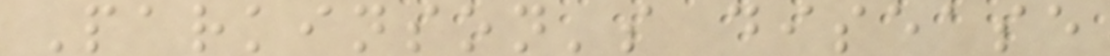Parkinson's disease
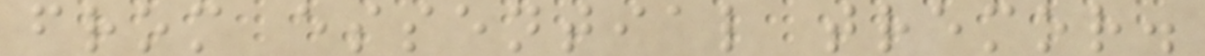from essential tremor.
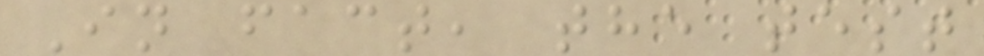In fact, the test
